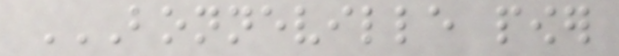BONNEVILLE POWER
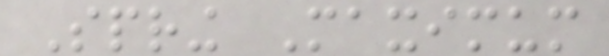Spring Maximum
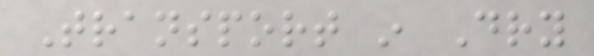Transport in Dry
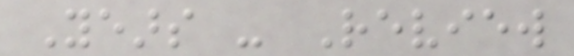Years - Review
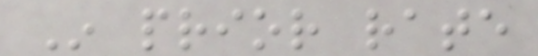In prior rate
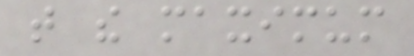that the maximum
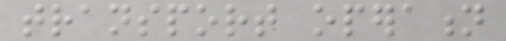transport operation
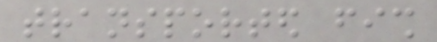transported fish
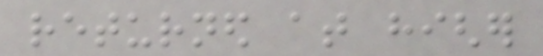returned at higher
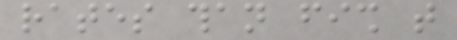rates than fish that
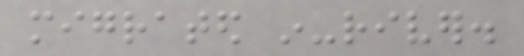migrated in-river.
